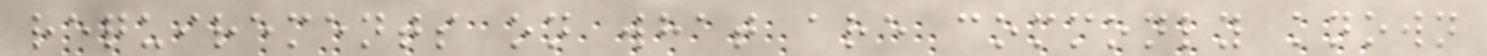requirements on what are commonly known
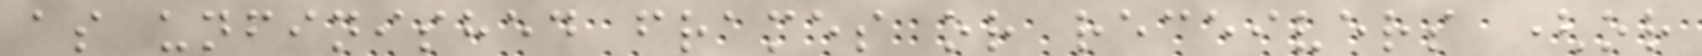as unfinished frames or receivers (or
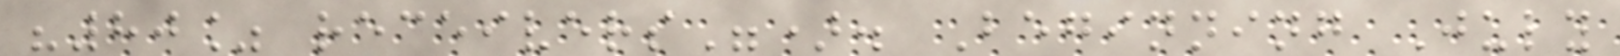"80% receivers"). Beginning July
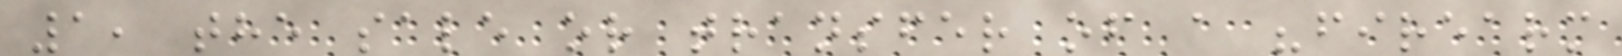1, the sale or transfer of a "firearm
